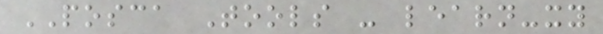POSCA Tools - learn-xy
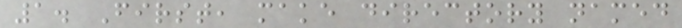1. First, make directory named
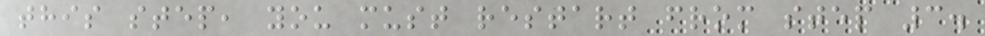this step, you must restart from step 3.
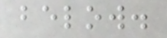below.
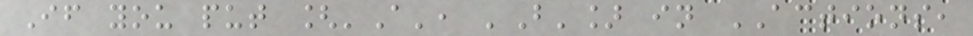If you put ['A', 'B'] in ACTIONS,
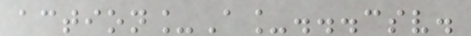action_A_...csv.
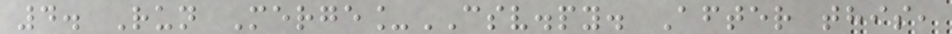4. Run Merge_CSV.py. After this,
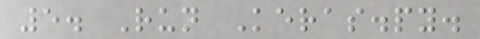5. Run Keras.py.
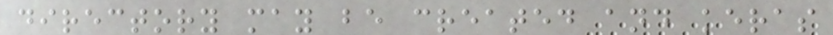directory may be created and keras
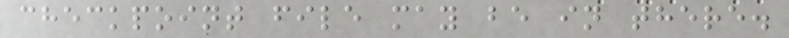checkpoint file may be in there.
